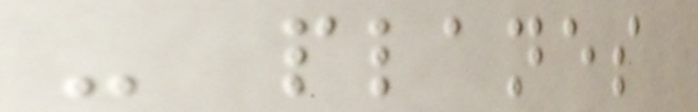- planes
